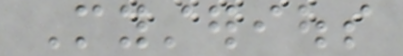Mysterious
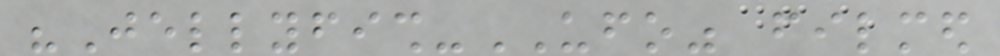"Jellyfish-UFO" filmed
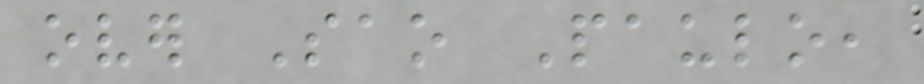over Sao Paulo,
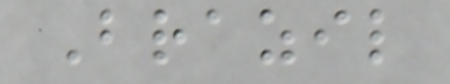Brazil
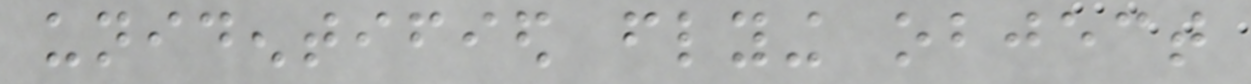unidentified flying object
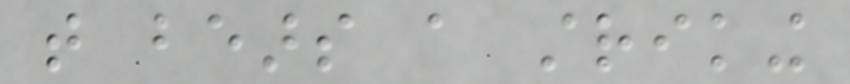that bears a striking
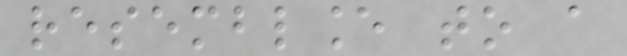resemblance to a
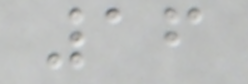16
